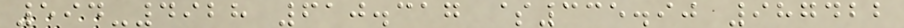594-4928 610.317 $335.90 987422
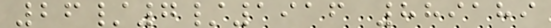26/7/1916 889189
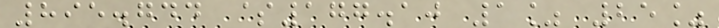895.744 $177.10 1% 25%
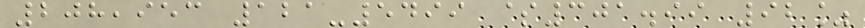208,953 121-5499 $301.99 92%
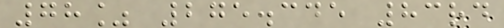78% 275.345 83rd
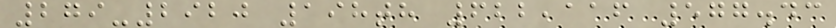279-2920 198th 622,116 577.43
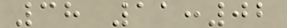38 11:02
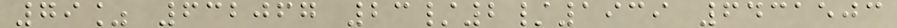79% 632067 23/2/1939 6431503
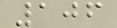106
